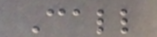Call
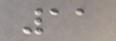11
